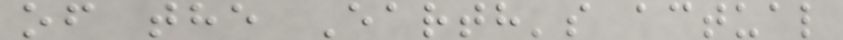of the Earth's actual
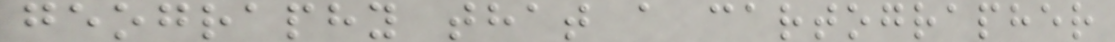geography that a cartographer
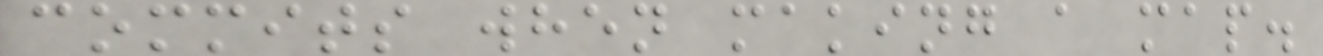commits when making a map.
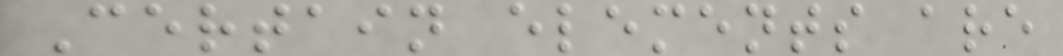Certain elements are
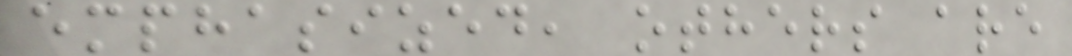emphasized, others are
